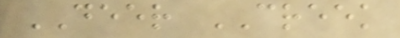DEER CREEK
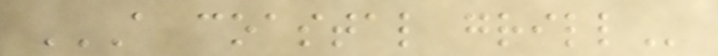A COASTAL GRILL
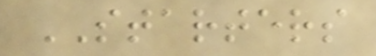STARTERS
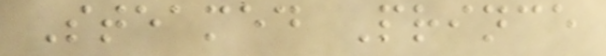Steamed Prince
